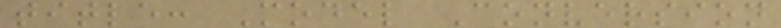title: Model Conversion
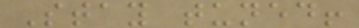Stay tuned!
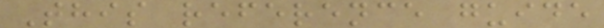This reference guide
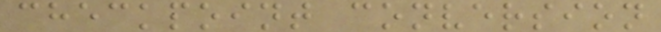checkpoint conversion
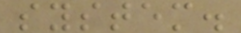system.
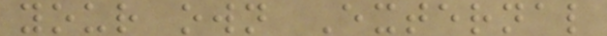your own External
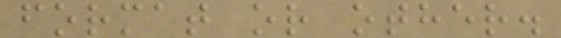format or other.
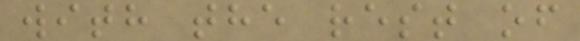with the rest of
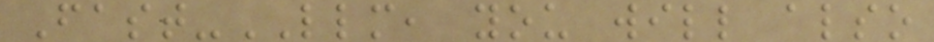Fast-LLM, you will also
